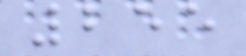255
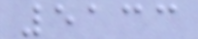5133
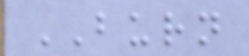BURN
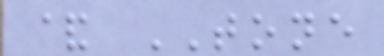& TONE
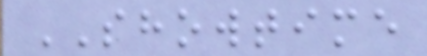SHOWTIME
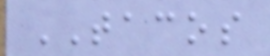TACOS
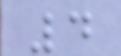4
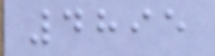4895
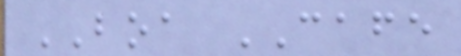BOA CAFE
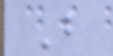B
